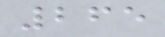265
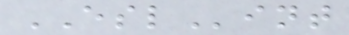ESLint
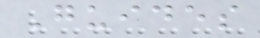Guides
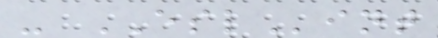- ESLint
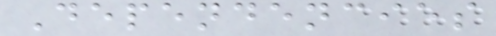Dependencies
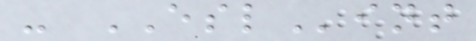- ESLint
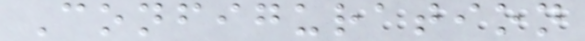Configuration
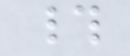#
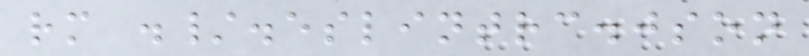rm ./.eslintrc.json
